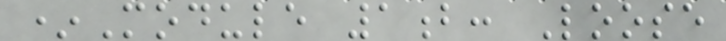*Module 1b: Loose
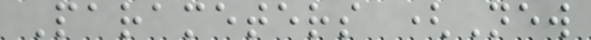Parameters (New
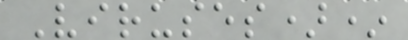Viruses)*
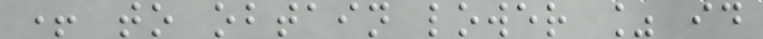+ to obtain lower % id
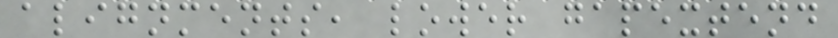alignments, lower gapextend
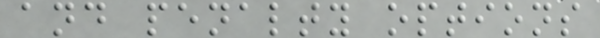and penalty options
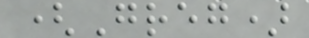(Greg)
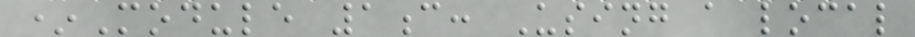*Module 1c: Using a local
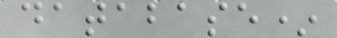database*
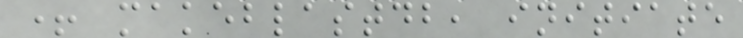+ makeblastdb, initiate
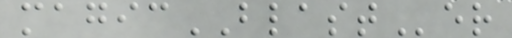magicBLASTer
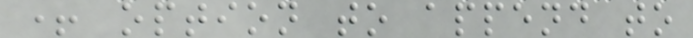+ option to append to
